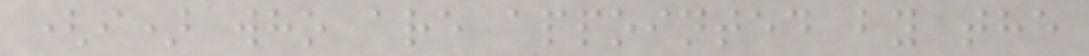(i) who are appointed by the
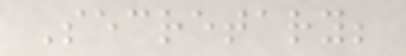Secretary;
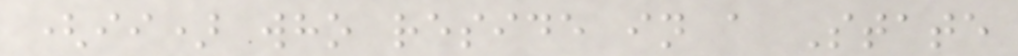(ii) who reside in a State
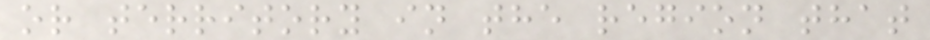or territory in the region that
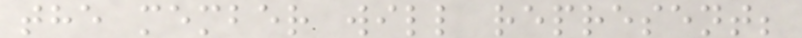the member will represent;
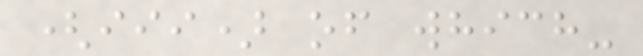(iii) of which-
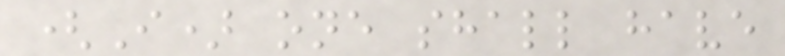(I) one shall have
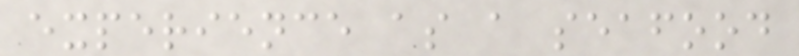experience as a seafood
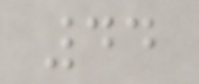44
